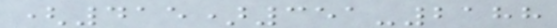(415)351-2188
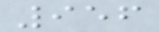956
